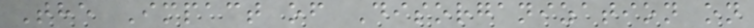The Impact of Disorganization on
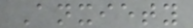Anxiety
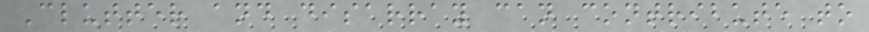Clutter and disarray can contribute to
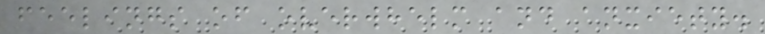feelings of overwhelm and anxiety.
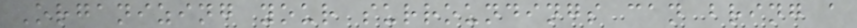Organizing your surroundings can bring a
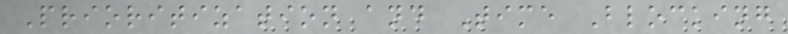Prioritization and Time Blocking
